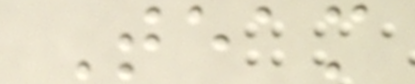Team
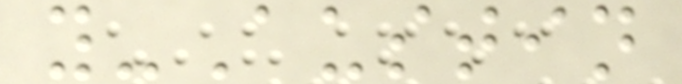y-Austin
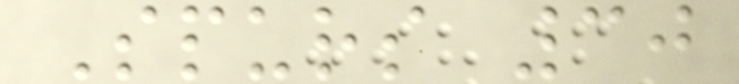Spurs 30
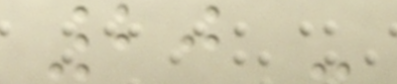20 -
